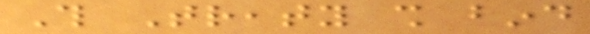This Treaty shall bind
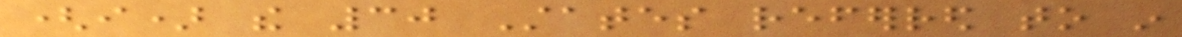(i) the 30 States referred to in
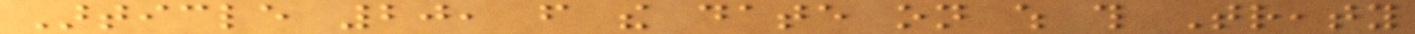Article 20, from the date on which this Treaty
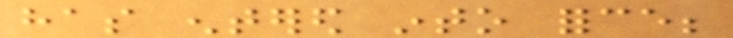has entered into force;
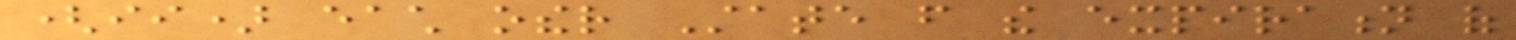(ii) each other State from the expiration of
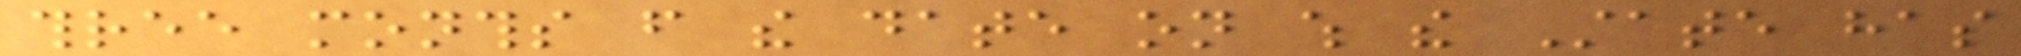three months from the date on which the State has
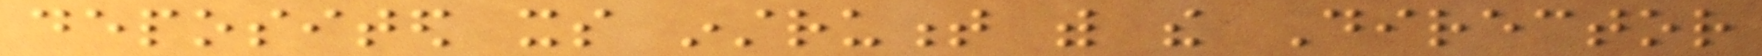deposited its instrument with the Director
